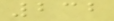232
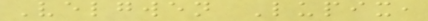Velgwen Lupix,
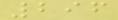296
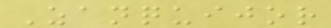Zanquijor
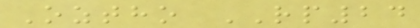Oztho RP24
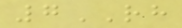7RH
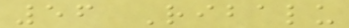56 Ribalu
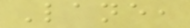Lane,
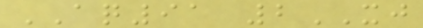AQ91 2XJ
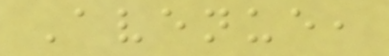Avenue,
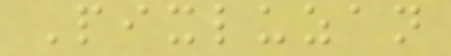Pixluzan
